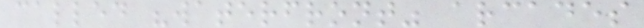called "waterfront" arcades
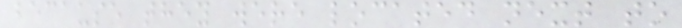because they were located next to
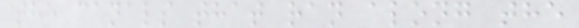the canals that ran along the
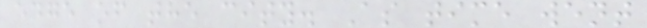edge of the city. As time went
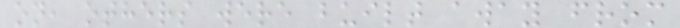on, others were built away from
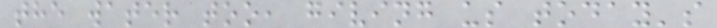the water too, giving us today's
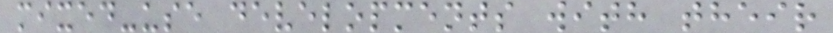mixed-use developments with their
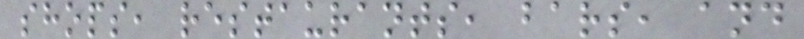shops, restaurants, bars, and
